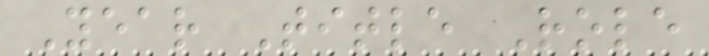Year Title Role
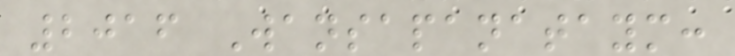2016 Wansapanataym:
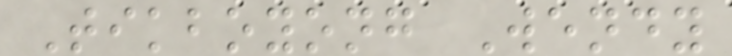Tikboyong Wendy
